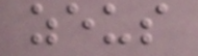zeus
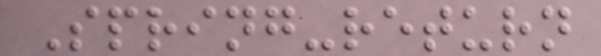Spring-return
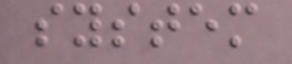system
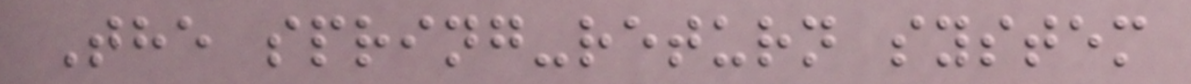The spring-return system
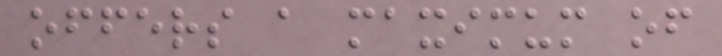offers a maximum of
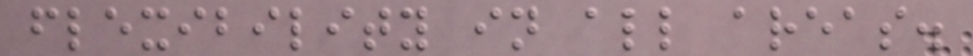flexibility in all areas.
